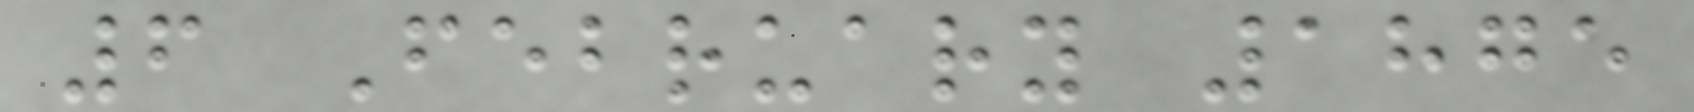6 February 1875
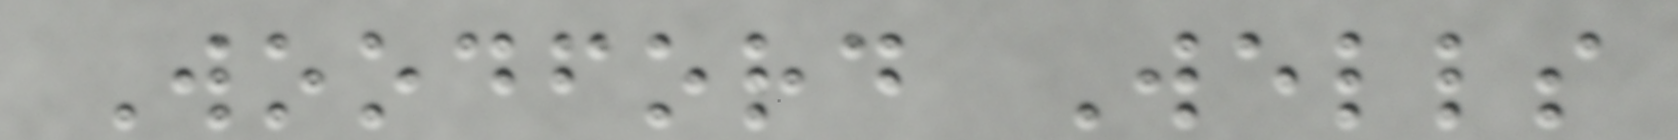Woodford Wells
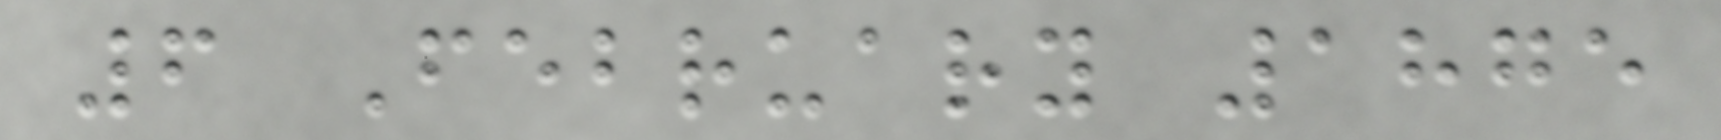6 February 1875
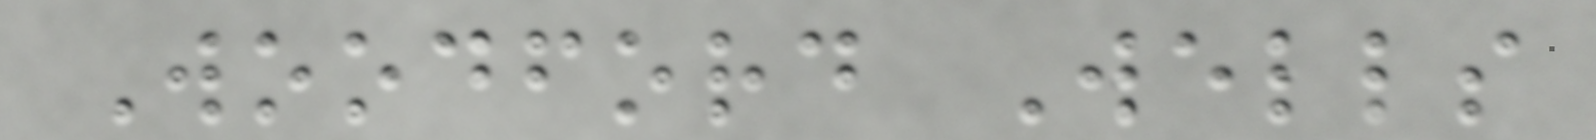Woodford Wells
